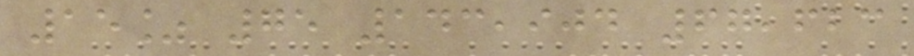15% 75 143,904 67,623
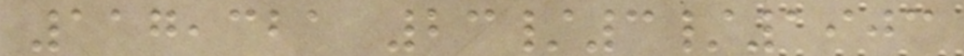117,321 23/3/1903
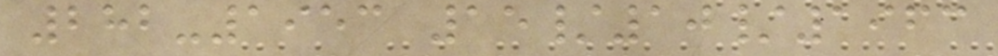282-1953 15/10/1963
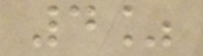4%
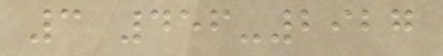3 456-2927
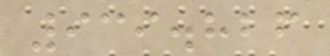939.826
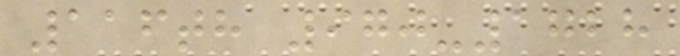116th 970-1728
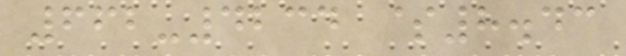662-4234 $8.43
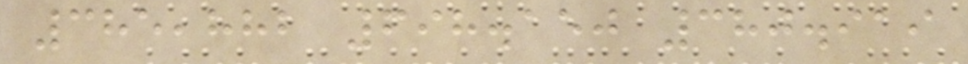385,882 698.150 380.919
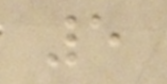5
